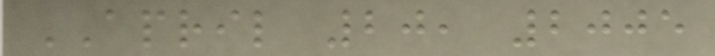APRIL 20, 2005
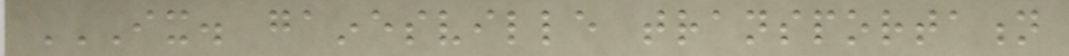IX. GAINESVILLE TRANSPORTATION
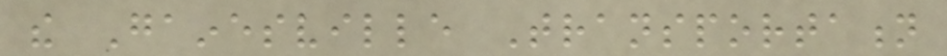the Gainesville Transportation
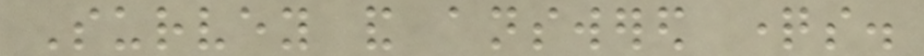Survey and answered questions.
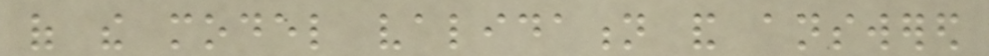of the model validation and answered
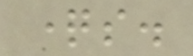questions.
